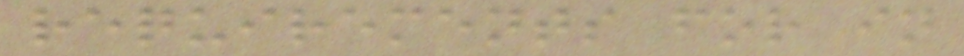requirements for in
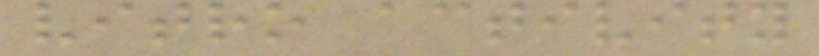vitro activity
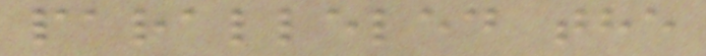paralleled the
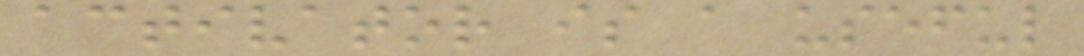activator is a useful
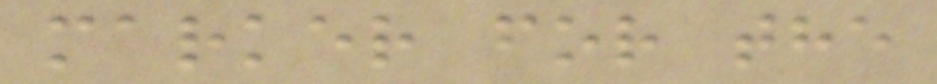marker for the
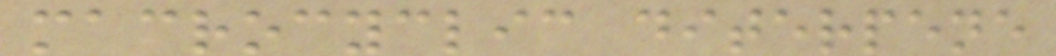macrocyclic diterpene
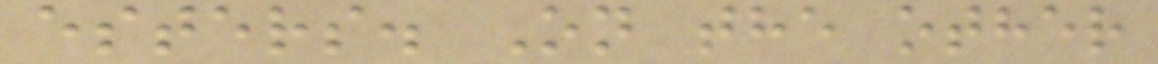esters. On the other
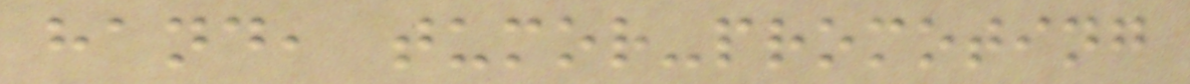hand, tumor-promoting
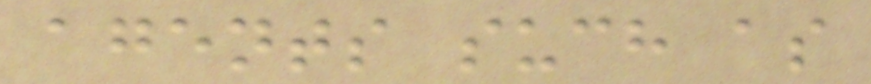agents such as
